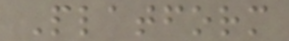Platform
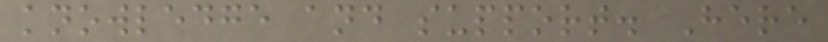knowledge and support. Here
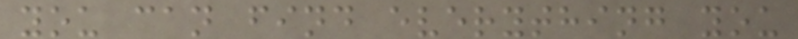you can find everything you
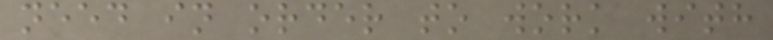need in order to work with
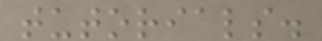tutorials.
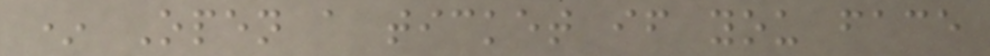* Open a ticket if you face
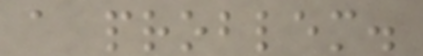a problem.
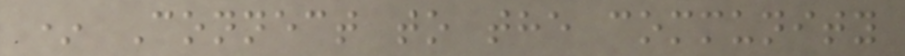* Connect to the community
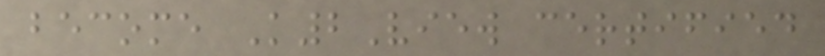become K2View certified
